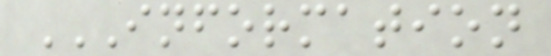INFORMATION
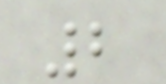2
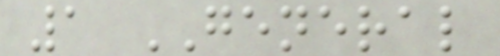1 GENERAL
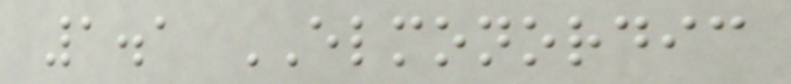1.1 ELMONORDIC
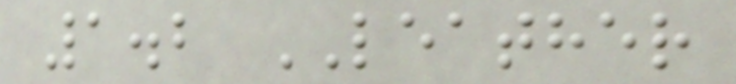1.2 LEATHER
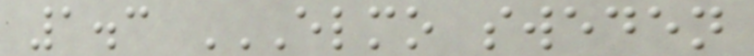1.3 ELMO SWEDEN
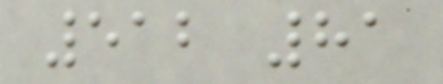512 81
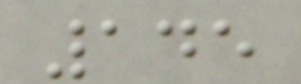145
